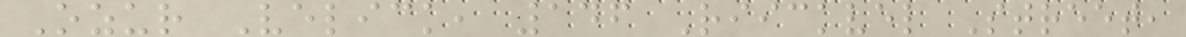Ozur Velick, 146 Riickvel Street,
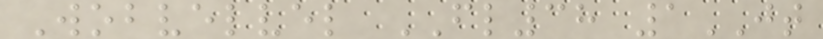Wobvelvel FL38 1JT
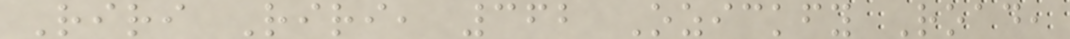Riri Riri, 362 Ozickfy Road,
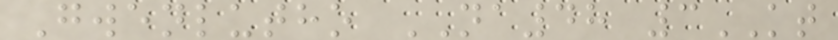Gwenlutho NA48 3KT
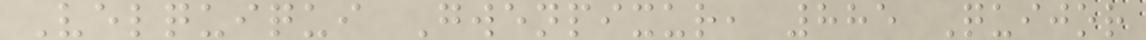Velquiqui Gwenpixur, 885 Quijor
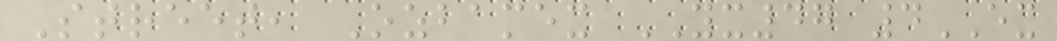Street, Ozbamex YX47 4EX
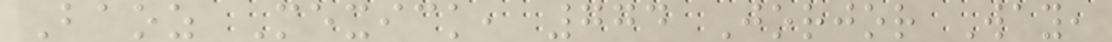Baoz Mexick, 774 Jorjor Way,
